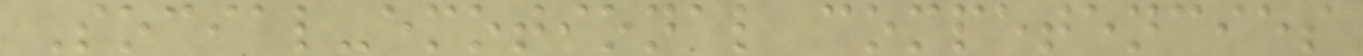Social-emotional competencies
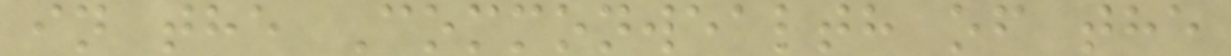in the Commonwealth of the
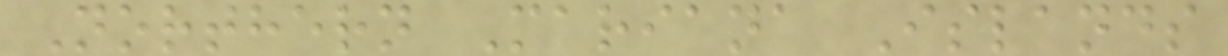Northern Mariana Islands
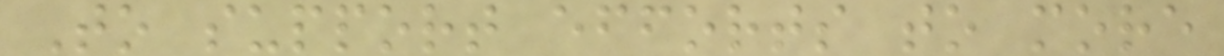To support efforts to more
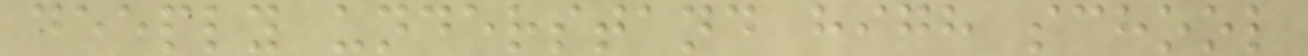deeply understand high school
